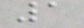1
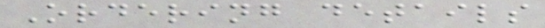Ordering details
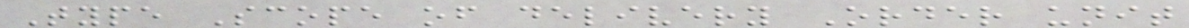Type Scope of delivery Order unit
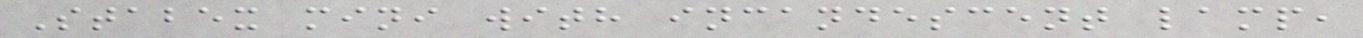Stabex mini with incandescent lamp,
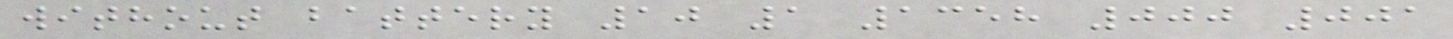without battery 10 1 1358 000 001
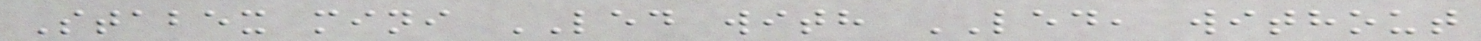Stabex mini LED with LED, without
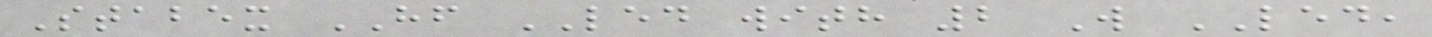Stabex HF LED with 2 W LED,
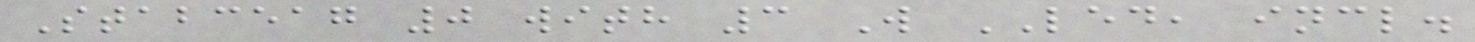Stabceag 0 with 3 W LED, incl.
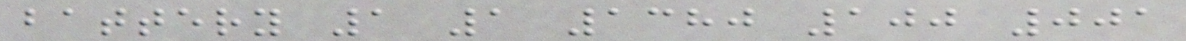battery 1 1 1380 100 001
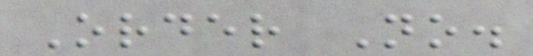Order No.
